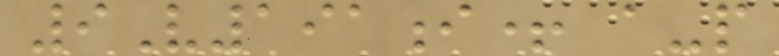9V191i+ a-p
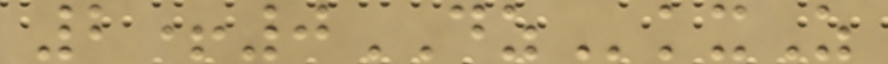2+0DZkxZ
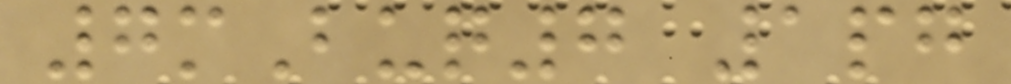7mBuq7 1pg
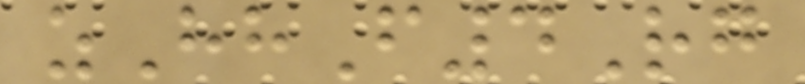zHhF4Rg
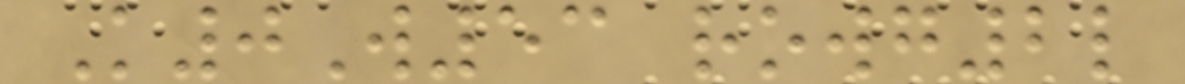K0W53 rowg2l
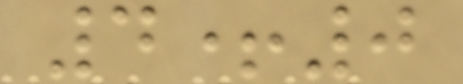4+0
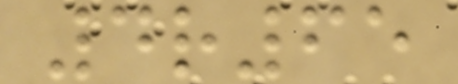4r65
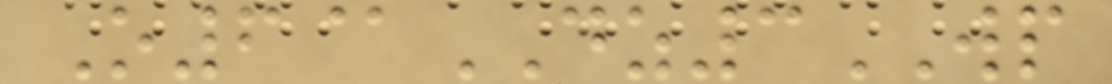O6@DZ3WP
